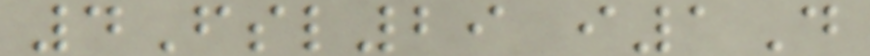4Fsl29 i1D
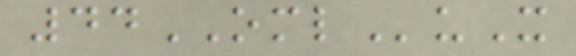44OMLuX
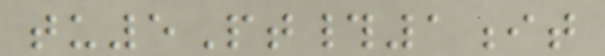tu5Pt#1it
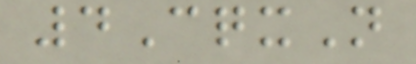4CqxN
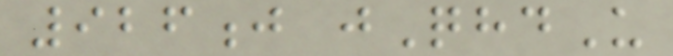926j jQhdU
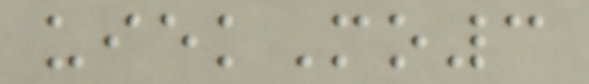uiekMo3
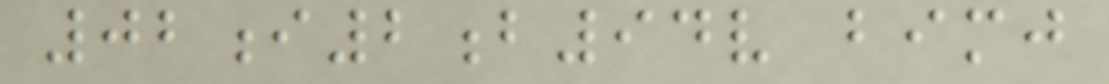02i2b94v bimj
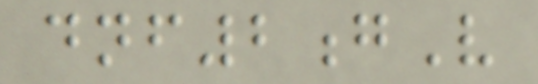dnf2gV
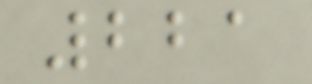221
